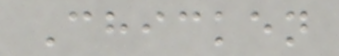Chicken
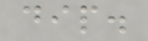dip.
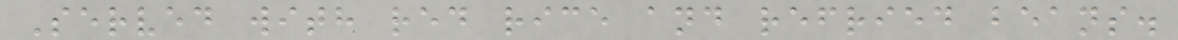Served with red rice and refried beans.
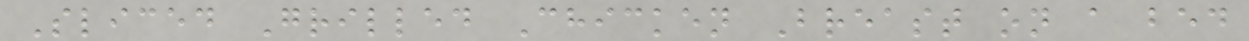Sliced Grilled Chicken Breast on a bed
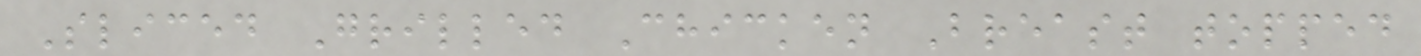Sliced Grilled Chicken Breast topped
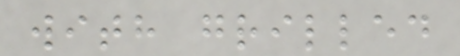with grilled
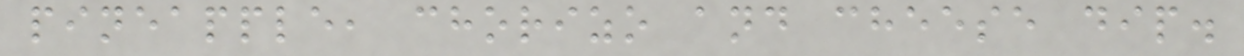pineapple, chorizo and cheese dip.
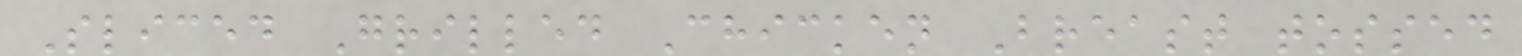Sliced Grilled Chicken Breast tossed
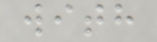with
